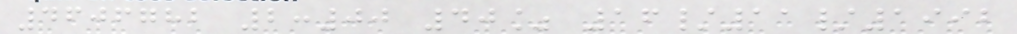4606782 2:00 40% 16/11/1992
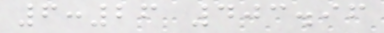6:26 403.96
